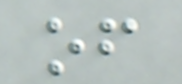of
